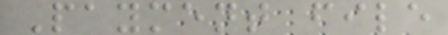Payment file
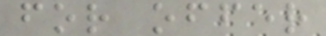for offer
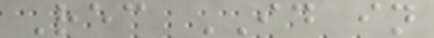Rec ID in
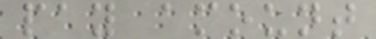pay amount
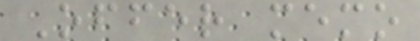Offer memo
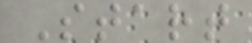Start
